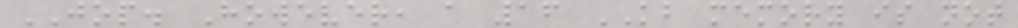JOP. However, a 16 KB memory is not
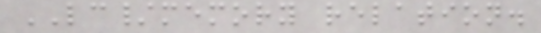LC/memory relation.
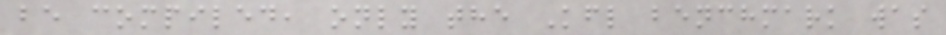be compiled, only the Kfl benchmark was
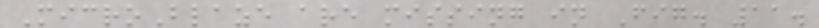MicroBlaze are missing in Fig. 11.
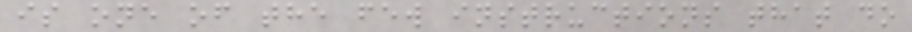is one of the few instructions that do
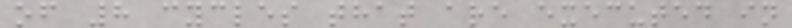of 8 cycles that are executed in
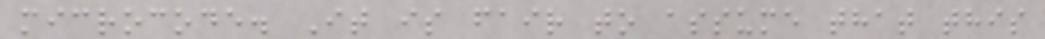microcode. It is fair to assume that this
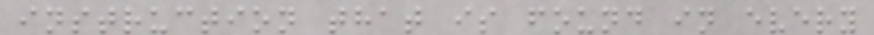instruction that is found in every
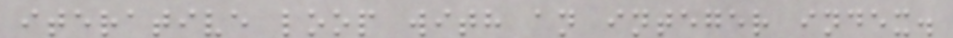iterative loop with an integer index.
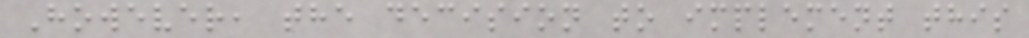However, the decision to implement this
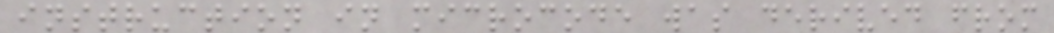instruction in microcode was derived from
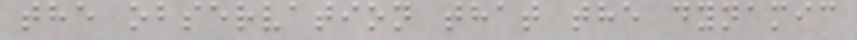the observation that the dynamic
